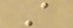A
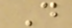D
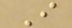I
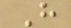H
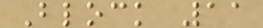Block 11
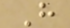H
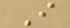I
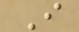I
